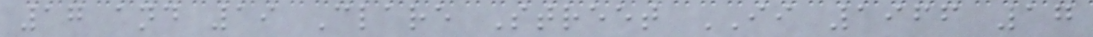17 and 19 Clare Street II 1966 17
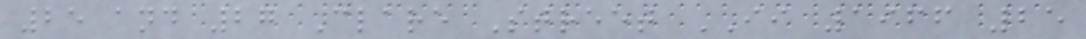25 and 27 Clare Street II 1966 25
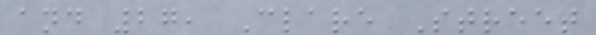and 27, Clare Street
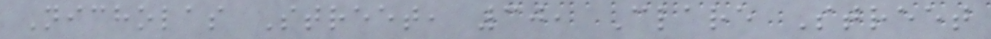Nicholas Street, 30, Clare Street
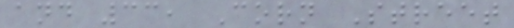and 33, Corn Street
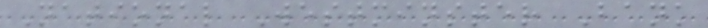National Westminster Bank
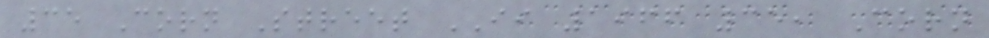35 Corn Street II 1966 35, Corn
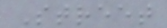Street
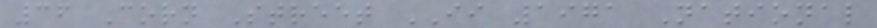36 Corn Street II 1971 National
